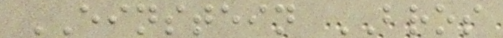EINSTEIN BROS
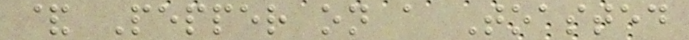& Pepper on a Toasted
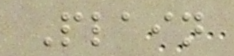Plain
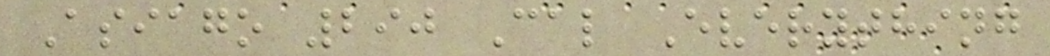Asiago 290 Cal Everything
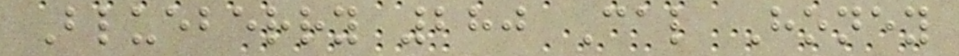Blueberry 280 Cal Honey
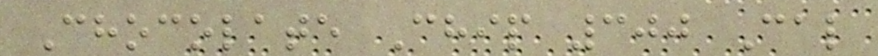Chocolate Chip 300 Cal
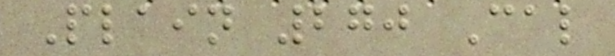Plain 270 Cal
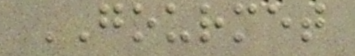GOURMET
